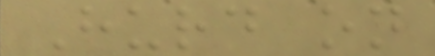Hurd on
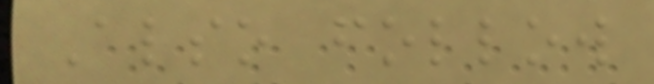Also follow
